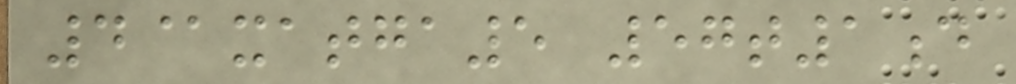4@xatga5 57t1d
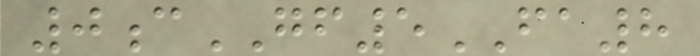0cGF5FA8
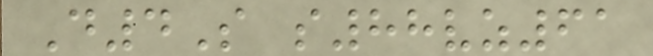D4S s88vz61
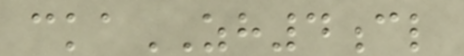ckaZH4cl
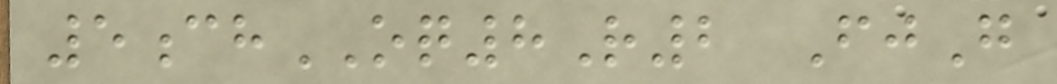5chOQ8R2 FjG
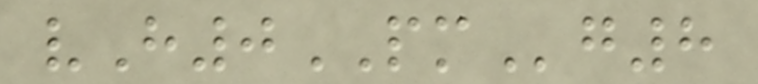vH0PMg8
